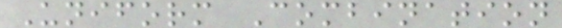Uniform Combination
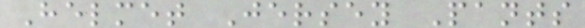Helmet Jersey Pants
